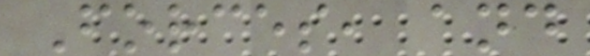Forces, and
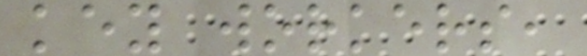key workers,
